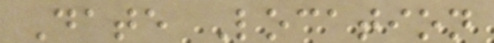Date Location
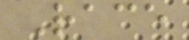Race
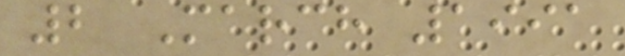2 March 1991
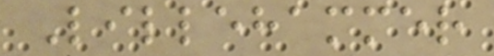Lillehammer
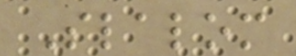Slalom
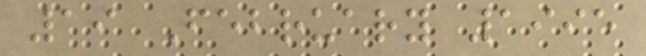19 February 1995
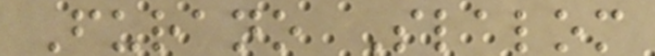Furano Slalom
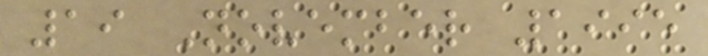19 November 1995
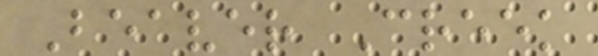Beaver Creek
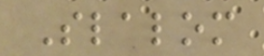Slalom
